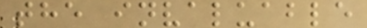the invaluable
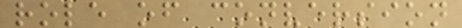role of conversion
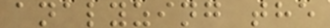analyzing the
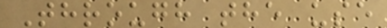Through the use
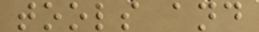tools and
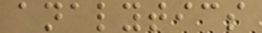analytics
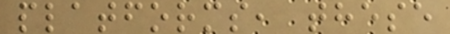platforms, these
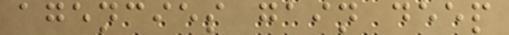agencies gain deep
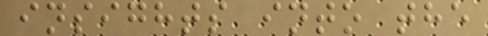insights into the
